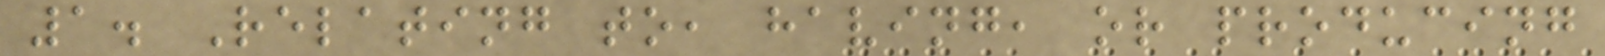1. Relating to, having, or producing
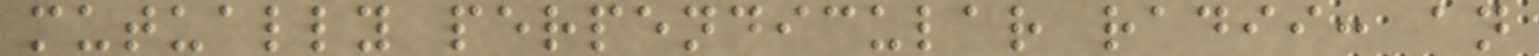mutually perpendicular radii: an
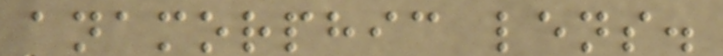anamorphic lens.
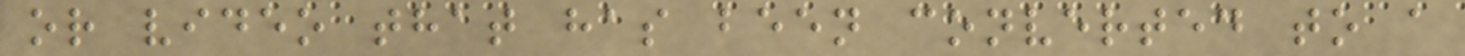or video that has been converted to a
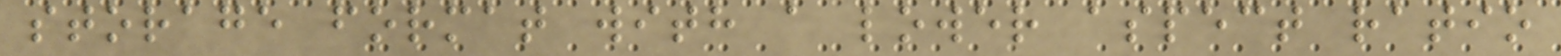storage format with a lower aspect ratio
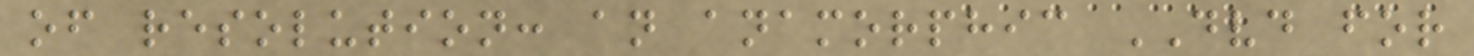of resolution: an anamorphic DVD for
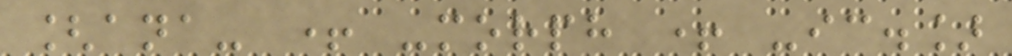[ana- + -morph + -ic.]
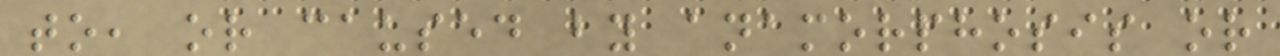to, or caused by anamorphosis or
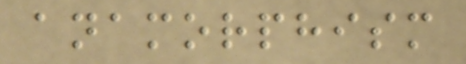anamorphism
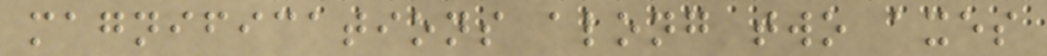magnifications along two axes
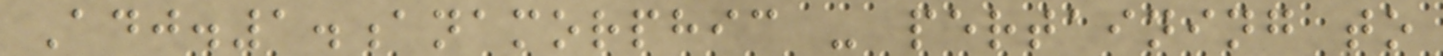Adj.1.anamorphic - pertaining to
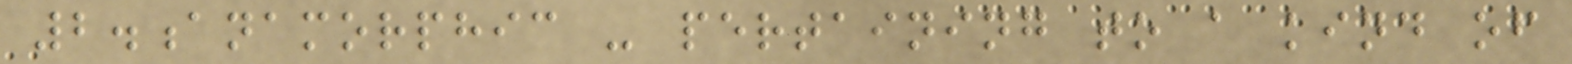2.anamorphic - pertaining to a kind of
